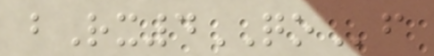bRx4QOf
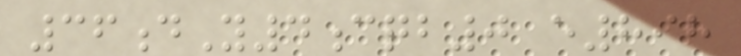36dY4cqb0 e898
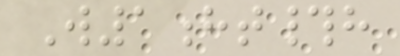W1ht#h
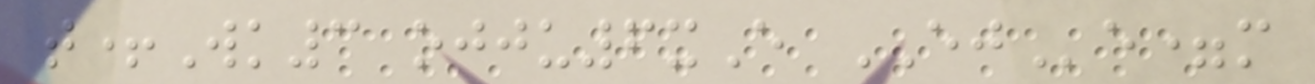t+Wk3 ojju6xE EJe=m
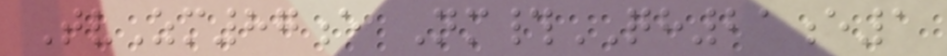TvZm87e Nm#QH21e1
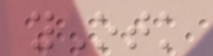yOtk
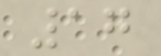17
